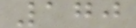170
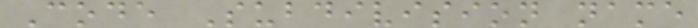Code Subdivision name
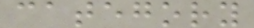category
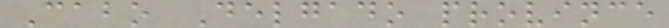Cabo Delgado province
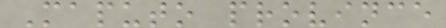Maputo province
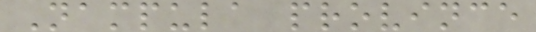Nampula province
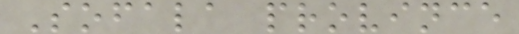Sofala province
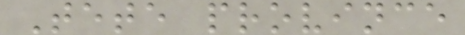Tete province
